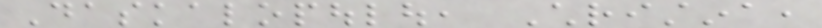Daskalopoulou, Christina,
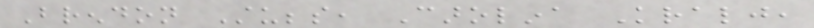Brendon Stubbs, Carolina Kralj,
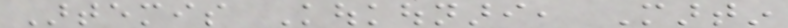Artemis Koukounari, Martin
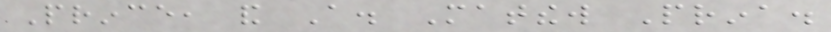Prince, and A. Matthew Prina.
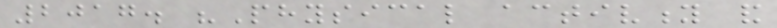2017. "Physical activity and
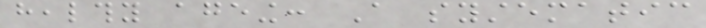healthy ageing: A systematic
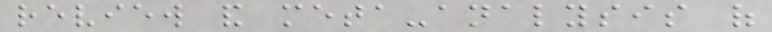review and meta-analysis of
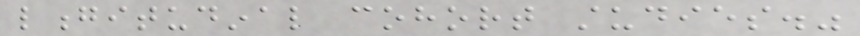longitudinal cohort studies."
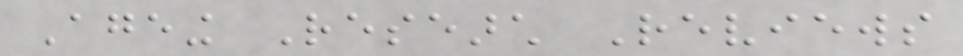Ageing Research Reviews
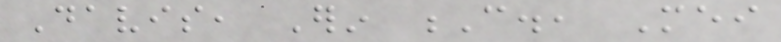Davis, Erin C., Mei
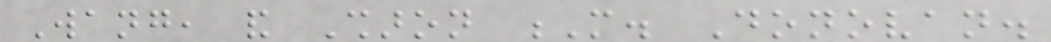Wang, and Sharon M. Donovan.
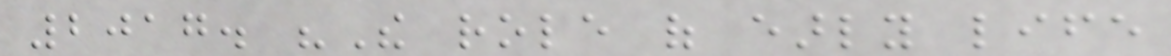2017. "The role of early life
